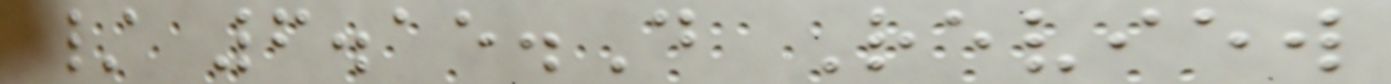/ 6.15.D Review
